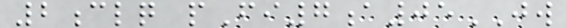2clq pFi7a05JW
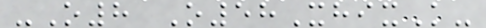-O8 O58XhixK-
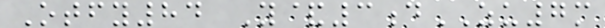Otfy84 Y&3dZU7m
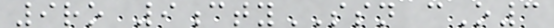9ro 9ctySSN cO3
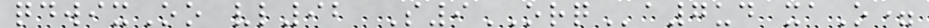qdwixOo vl92 S9ORQa7ud xaO=
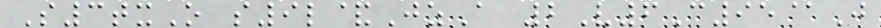S3txO s9l&JzA 2V6C95@J
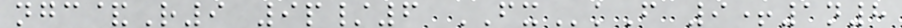ngc&R9 9p/6 FXkF 9+1n8
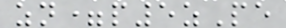zn=p5zPe
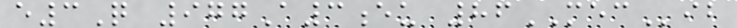e3Q 977A3eu 86MECib
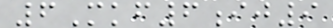6Mkf6ij9
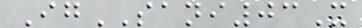IgSANI03X
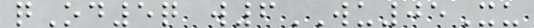qOd5q w6WU05Xu
